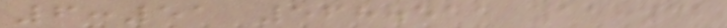6:51 568.511 11:32
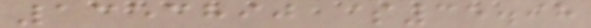1353890 $35.98
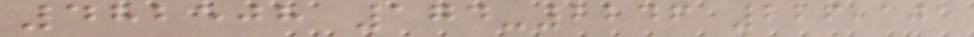482508 174-2246 226,101
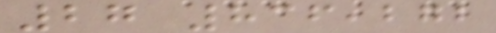27 836,272
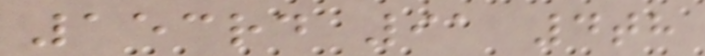153rd 91 4th
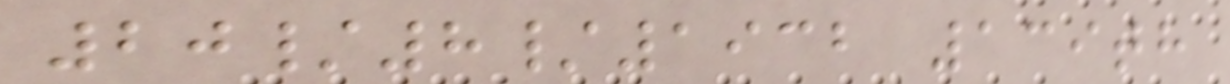20/8/1932 139th
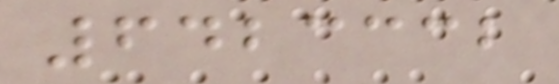6423332
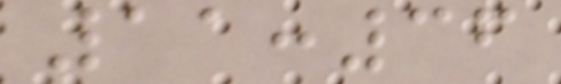11:36
